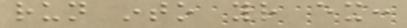run into your ex:
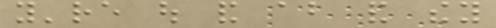you're out and about and they
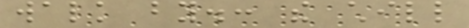walk by.: the chill
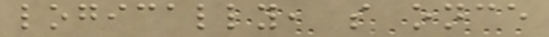logically, so once
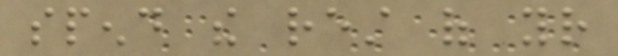spend the rest of your
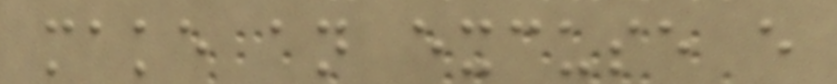make an excuse every
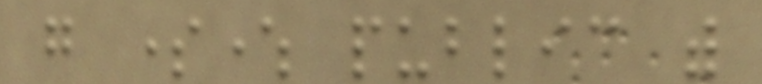go somewhere public with
